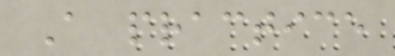A practice
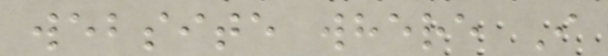website where I
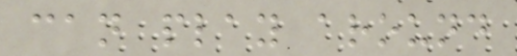can play around
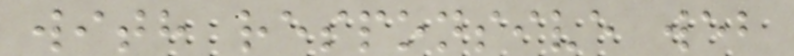with responsive web
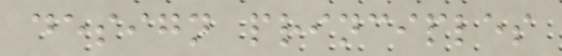design principles
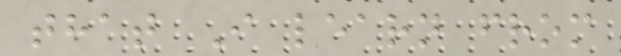that I learn from
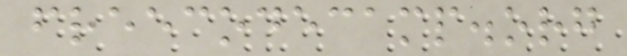freecodecamp.org
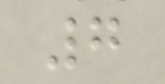7
